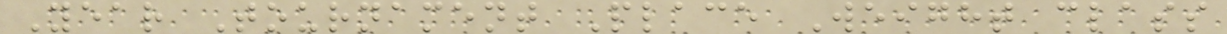Year Tournament Place Weight class
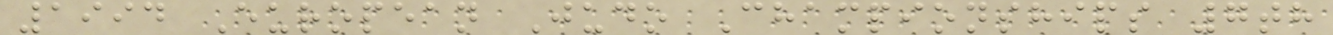1994 European Judo Championships 7th
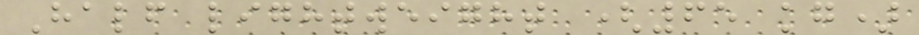Half lightweight (65 kg)
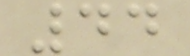44
